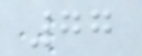77
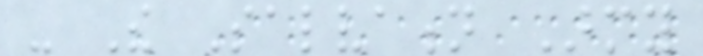- The Salvation Army
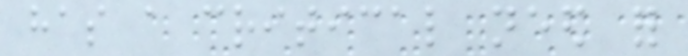has a critical need for
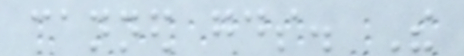canned goods. The
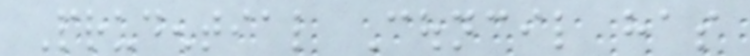Prudential Council has
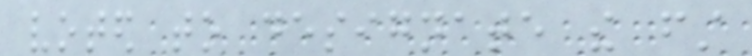voted to designate the first
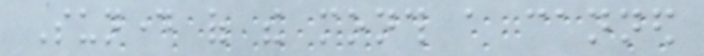Sunday of the month a canned
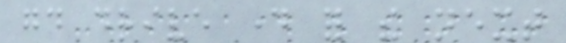good drive day for the next
